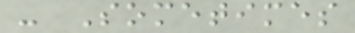- Sometimes
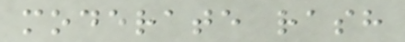moderate rash
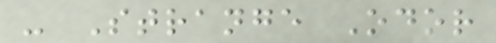- Strange Odor
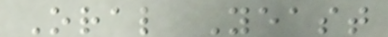Oral Yeast
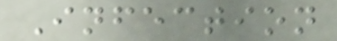Infection
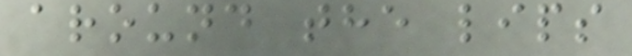around the lips
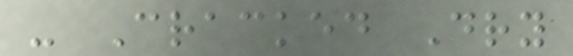- Cracked Dry
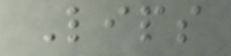Lips
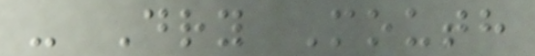- Dry Mouth
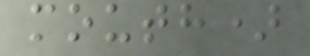mouth)
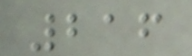216
